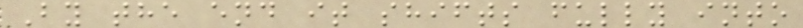By the end it shifts fully into
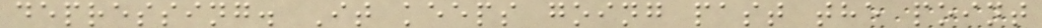depressing. It keeps going past the point
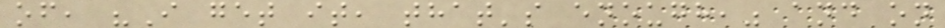of, "I get it, that's enough," and on
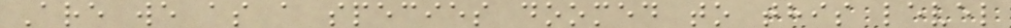Are we as a species doomed to this level
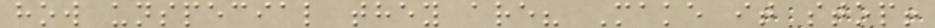how unspecial they are? Make it stop!
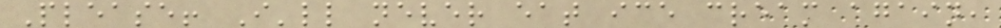Please! I'll never eat ice cream again,
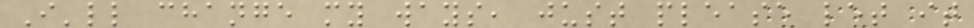I'll change my ways, just please let it
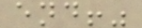end!"
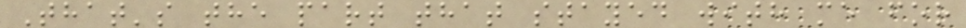That's the part that stayed with me for
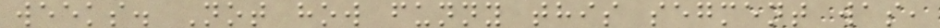weeks. Not how funny this segment was,
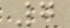7
